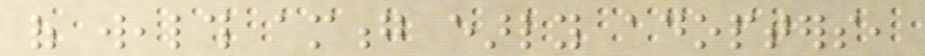of wealth among early adopters,
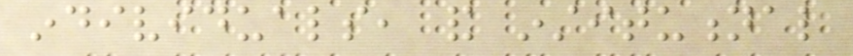individuals, and institutional
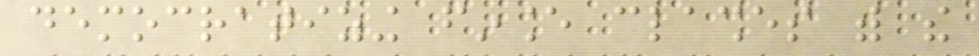democratizing finance clashes with the
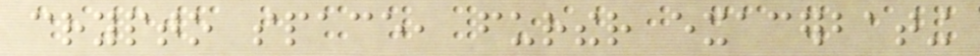crypto space, further exacerbating
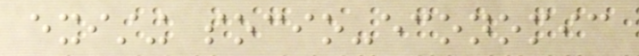existing socio-economic
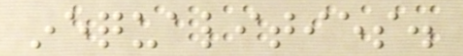inequalities.
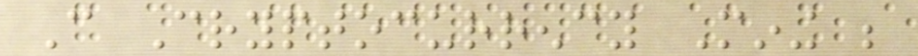Can Cryptocurrency Mining be
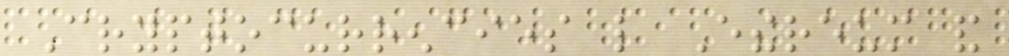Cryptocurrencies like Ethereum and
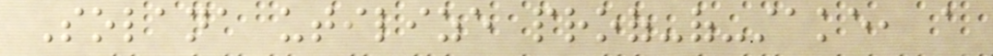Solana utilize proof-of-stake, a
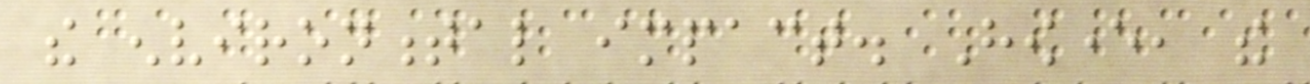the environmental impact. However, the
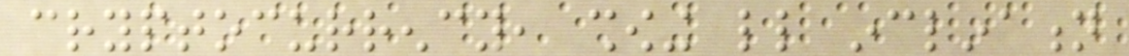cryptocurrency, showing little inclination
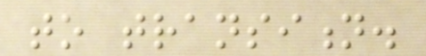to transition.
